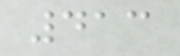413
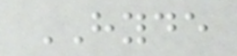HYDE
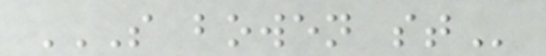S BOWEN ST
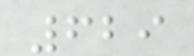629
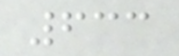633
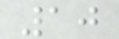10
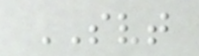SVT
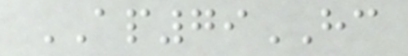AP79HC
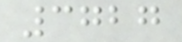3727
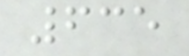635
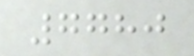7780
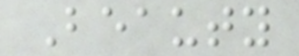Beauty
